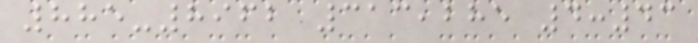885-8962 313,285 4:43
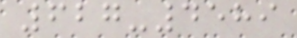627-4589
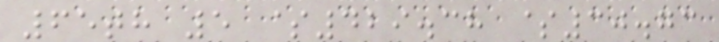65th 5 $429.38 $30.73
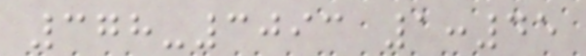378-3093 1:45
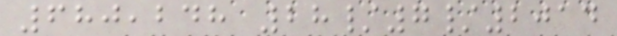680,248 28/7/2014
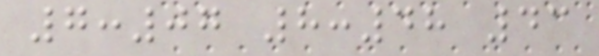7:07 8:48 43
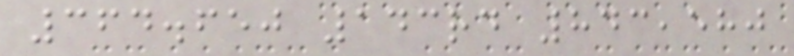364.650 143rd 843,580
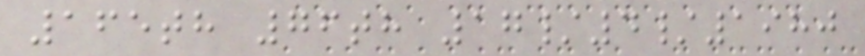165th 76th 17/4/1980
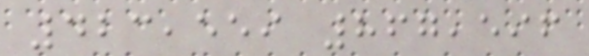423,559 867,596
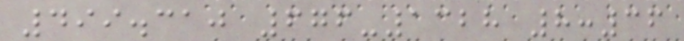499.310 676-1328 8:36
